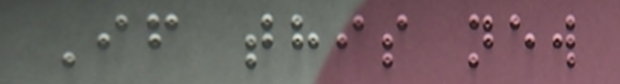If this new
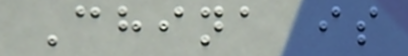China is
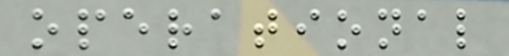operational
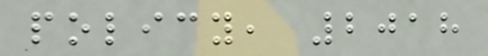policy, 2018
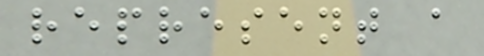represent a
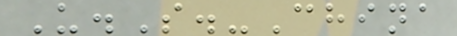U.S.-China
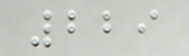229
